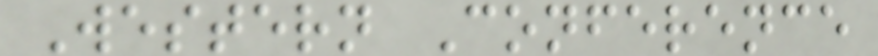Western Conference
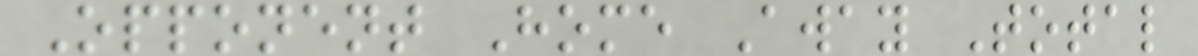Opponent Home Away Total
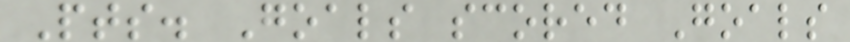Pts. Goals scored Goals
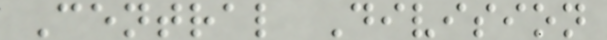Central Division
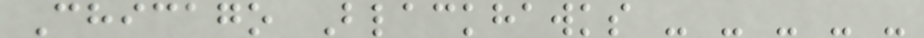Chicago Blackhawks - - - - -
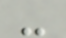-
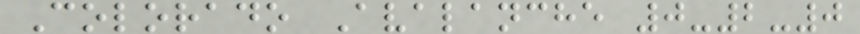Colorado Avalanche 0-2-0
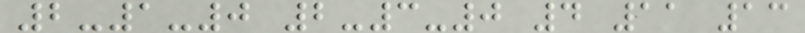2-1-0 2-3-0 4 11 13
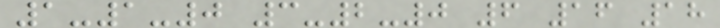1-1-0 3-2-0 6 16 18
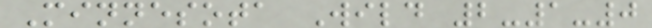Minnesota Wild 2-1-0
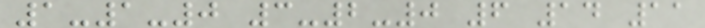1-1-0 3-2-0 6 14 11
